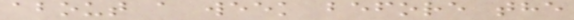about a week before the
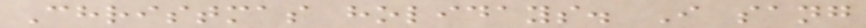Christmas holidays. I sang
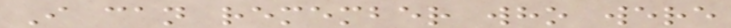I can remember who were
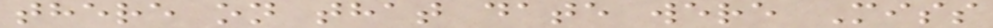there on that date were Miss
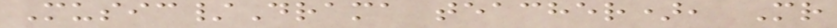Music/Drama teacher), Mr
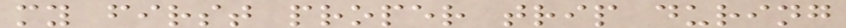my first proper trip during
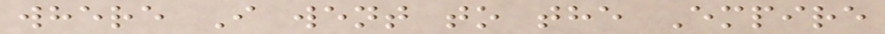where I went to the Empire
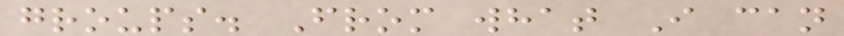groups. From what I can
